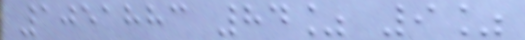1051883 84% 9%
